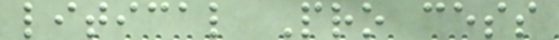litical Pro cess
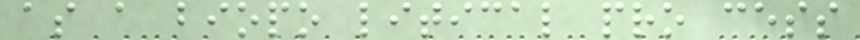as a biopo litical pro cess
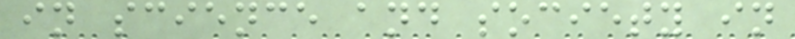in science and society in
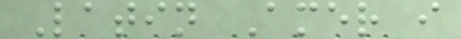Latin Amer i
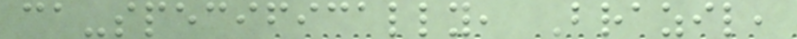ca-specifically, Brazil,
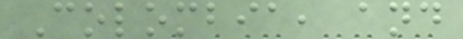Colombia, and
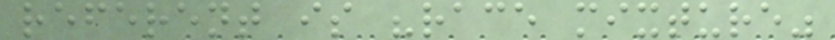referent is "race mixture"
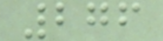276
